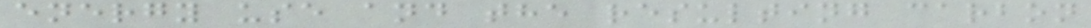energy use and the resulting carbon
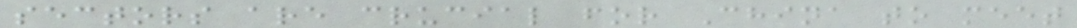sectors are crucial for China to meet
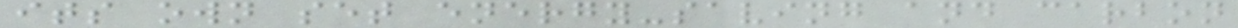its own set energy-saving and carbon
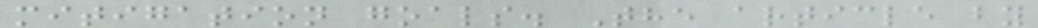mitigation goals. The article by
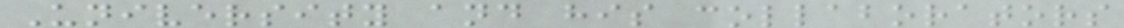University and his collaborators
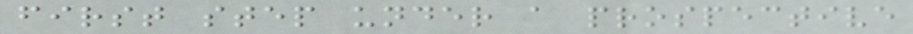first step under a prospective
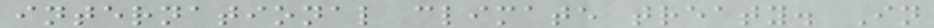international climate treaty. In
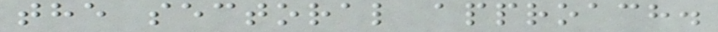the sectoral approach.
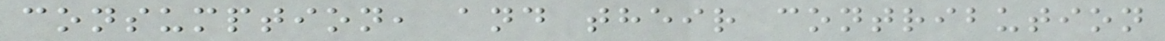consumption, and their contribution
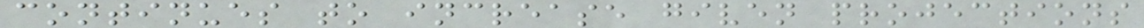continues to increase given projections
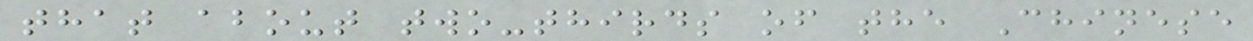that about two-thirds of the Chinese
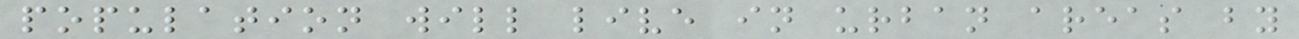population will live in urban areas by
